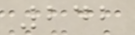242
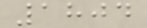1804
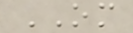OM
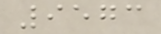9573
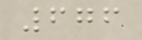676
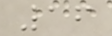16
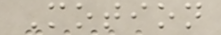Motion
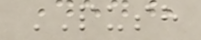PUSH
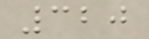320
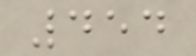454
